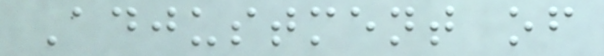Adjustment of
